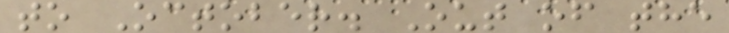to October. Out of the
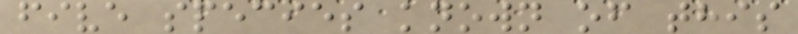five species known of this
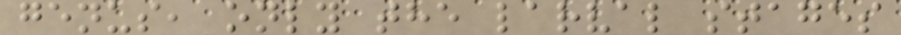genus, only the larval stages
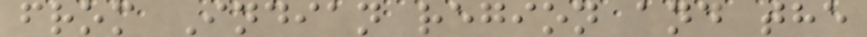from Indian region and the
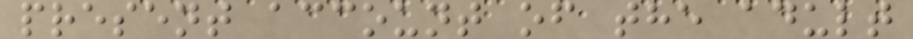present account of the adult
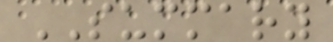SUMMARY
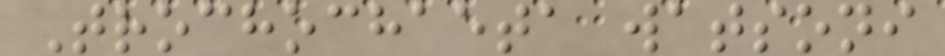Trochochaeta watsoni
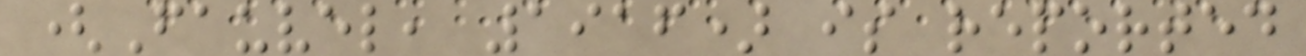(Fauvel, 1916) is reported
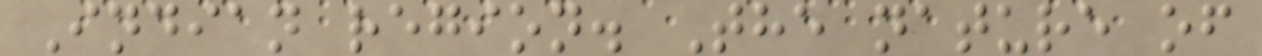Indian region. The nature of
